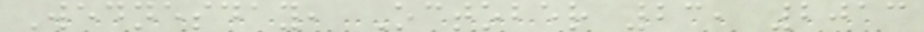Wednesday, October 23, 2013
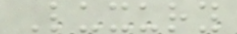Luxury
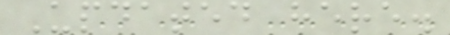Updated here.
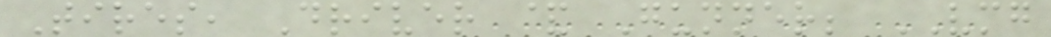Tires, Driver & Gunner; VMG
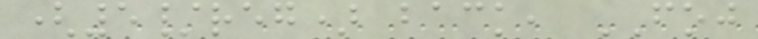(5/reg) back, FOJ
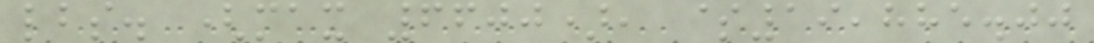lbs. (max 6600), $19,885.00
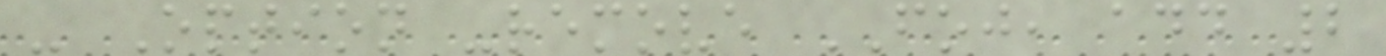- Option -remove FOJ, add 2
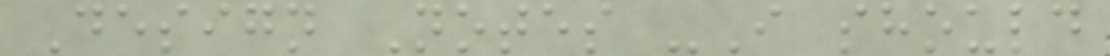Design Notes -I should
